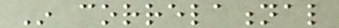In correlational
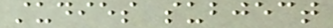studies subject
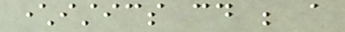characteristics could be a
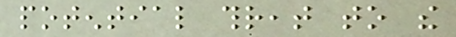potential threat to the
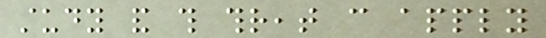study and this threat can apply
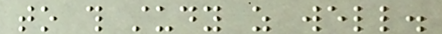to this study as well.
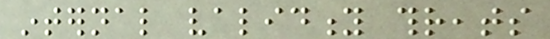internal validity threats
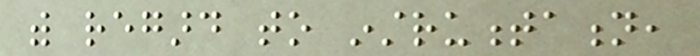with regard to instrumentation,
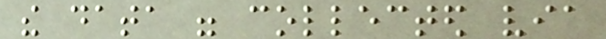the data were collected via
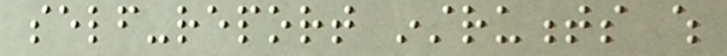self-report instruments which
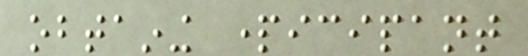obtaining participant
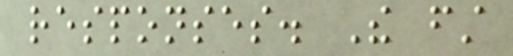responses. The first
